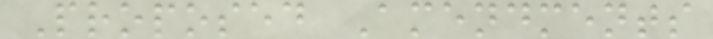Proposed Amendments
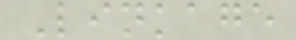Linkage
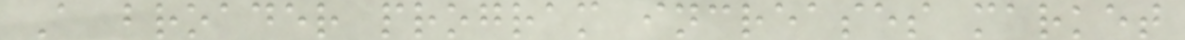A broader program increases market
